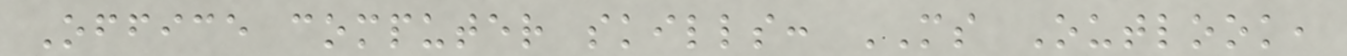Office computer skills: MS Outlook,
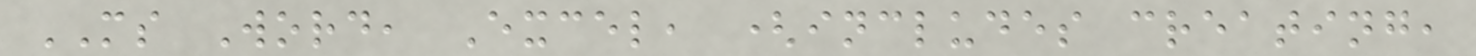MS Word, Excel, (includes creating,
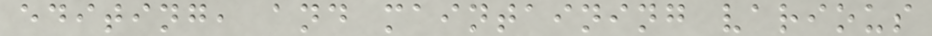editing, and maintaining various
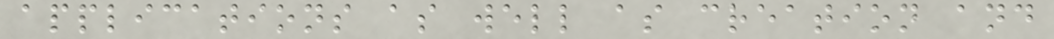applications as well as creation and
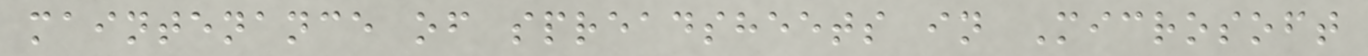maintenance of spreadsheets in Microsoft
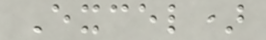Excel)
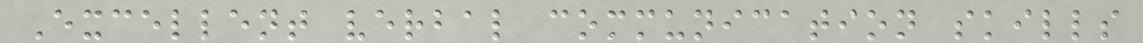Excellent verbal communication skills
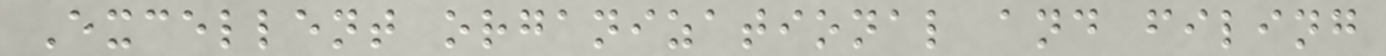Excellent organizational and filing
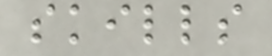skills
